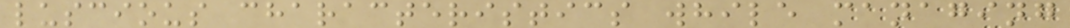luscious characteristics while managing
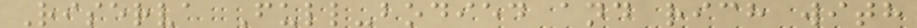Riserva Full-bodied and rich with
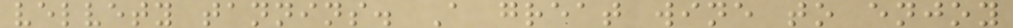velvety tannins. A great wine to enjoy
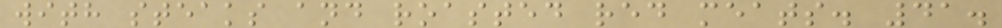with steaks and roasted red meats. 41.
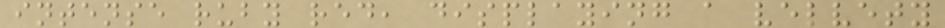intense ruby red, displaying a velvety
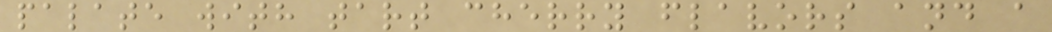palate with tart cherry flavors and a
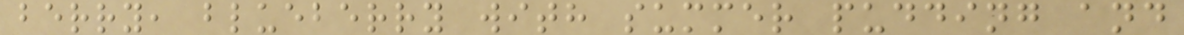berry, blueberry with summer pudding and
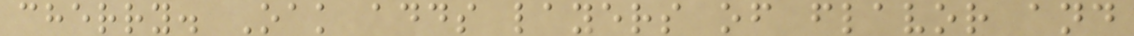cherry. Oak adds layers of flavor and
